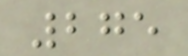275
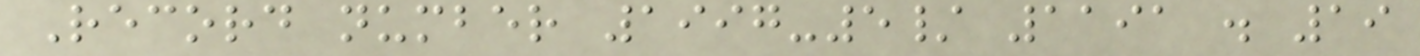Record number 1997-5/ 1191 . 19
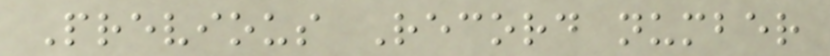Previous Record number
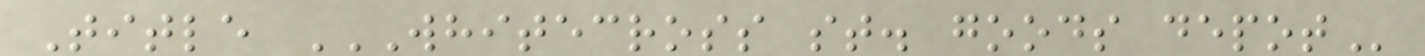Title WHITECROSS ST. GOODS DEPOT
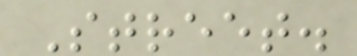Street.
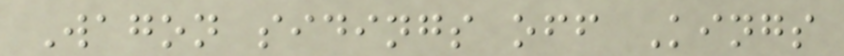Wagon sidings off Kings
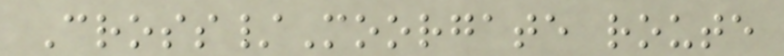Cross/Moorgate route
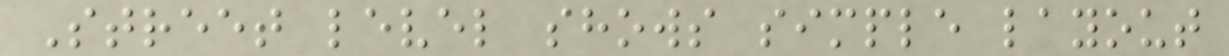Street level shows simple layout
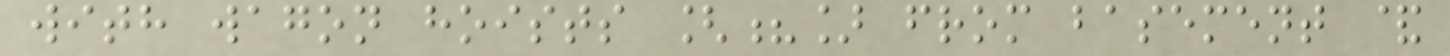with wagon hoists [?] from basement &
